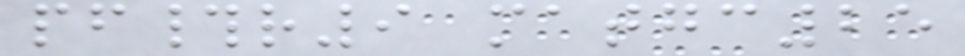pf#r9 matgc25
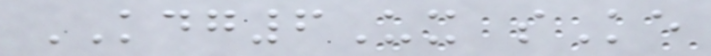KDG6Ux sKe
